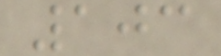103
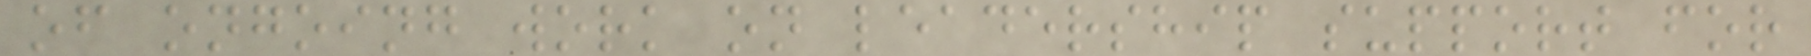of ongoing work on leadership support for
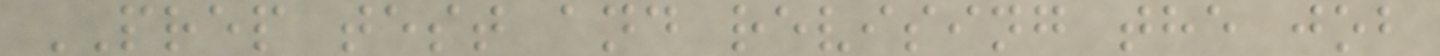PREP test and revising the job
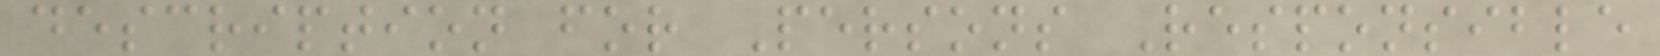description for Persons Responsible
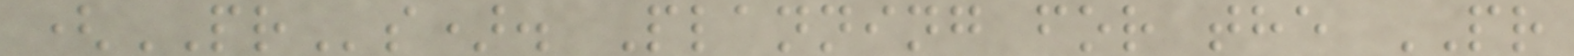(PRs). Planning for the PR
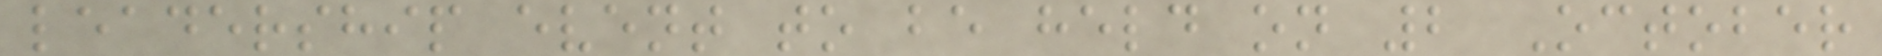leadership event to be held on 2 October
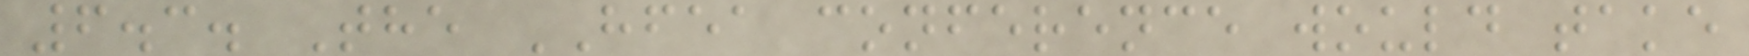6.3. The HFEA conference would take
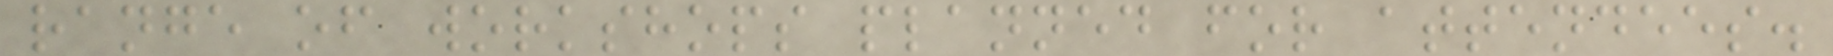range of workshops planned for attendees.
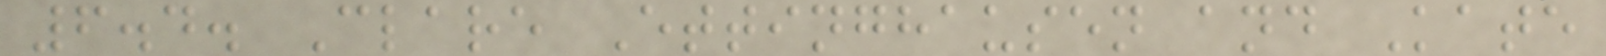6.4. Clare Ettinghausen and Kate
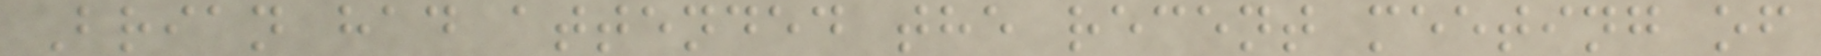Brian had attended the recent meeting of
